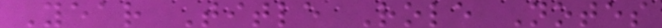Year Title Role Notes
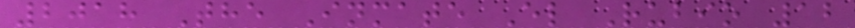2018 The Inmate El Rubio 12
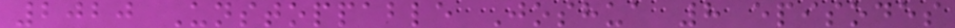2020 Unstoppable Joshua 8 episodes
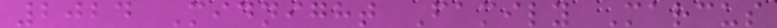2024 Midnight Family Marcus
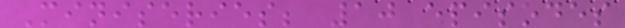Miniseries; 10 episodes
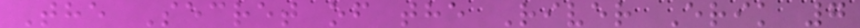The Secret of the River Erik 7
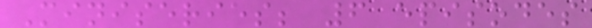Miniseries; 6 episodes
